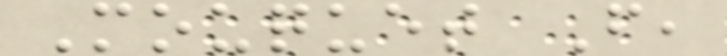Mouquet F,
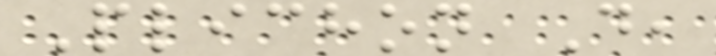Plichon D,
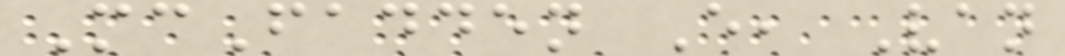McFadden E, Van
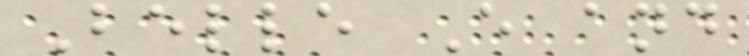Belle E and
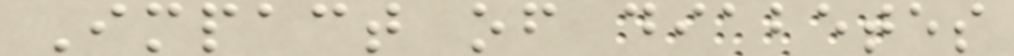Impact of diabetes
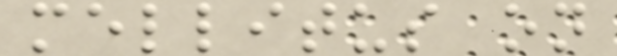mellitus on
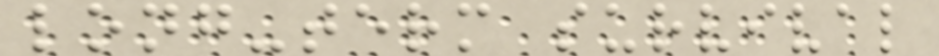long-term survival
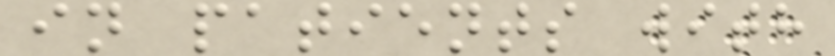in patients with
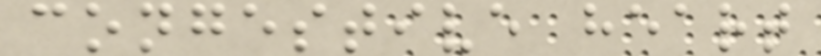congestive heart
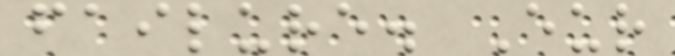failure. Eur
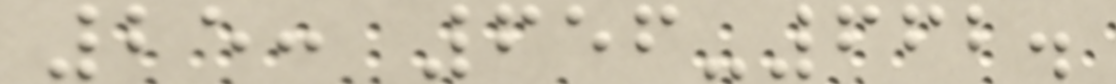25: 656-662.
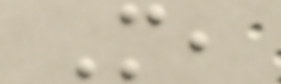M,
